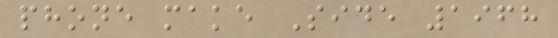phone make Side 1968
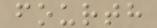fourth
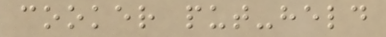cooker put-held
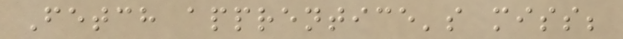Fetch apprentice's miss;
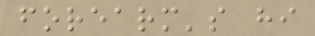forearm's hi
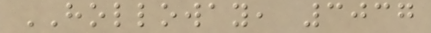HOLLOWAY, 3037
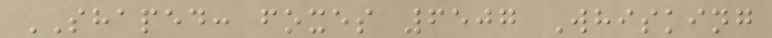SHAPED: foxes 6507 Whisking
